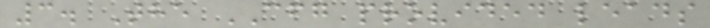3. The CFG provided leads
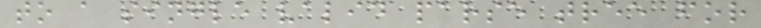to a single valid parse tree for
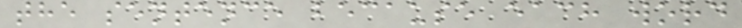the sentence because each word
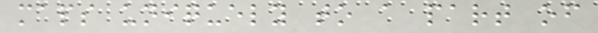maps uniquely to a part of
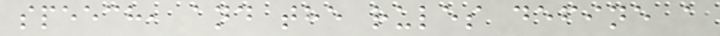speech, and the rules define a
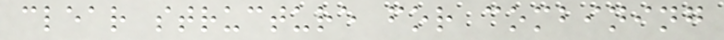clear structure for combining
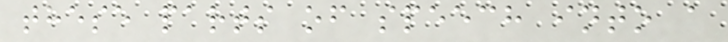these parts of speech into a
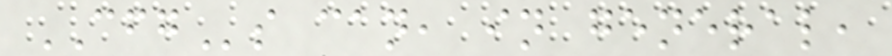CFGs can, in general,
